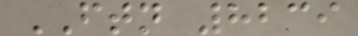FTN 8239
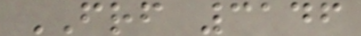FRF 3146
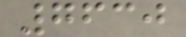7630
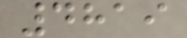4819
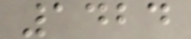1424
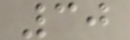30
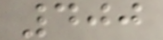400
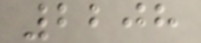2208
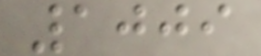1009
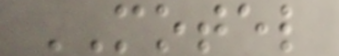MOTEL
